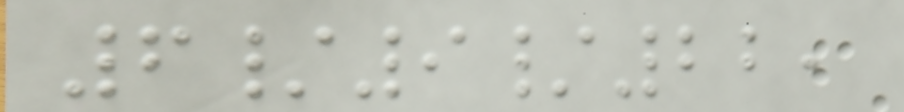6/9/22,
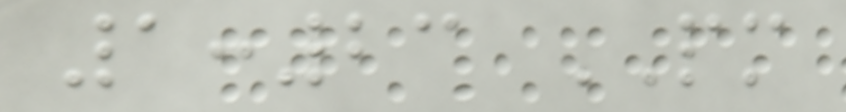1:23 PM
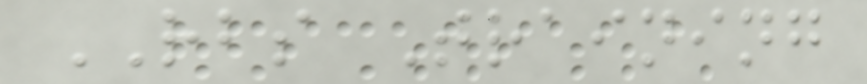RBS Training
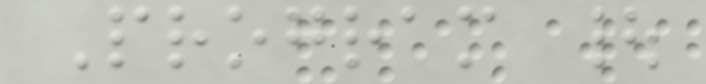Program |
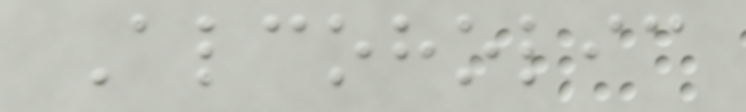Alcoholic
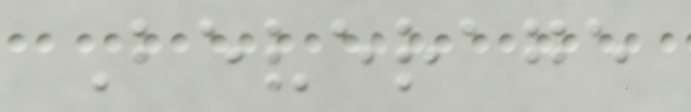Beverage
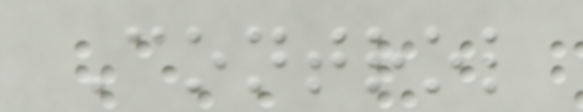Control
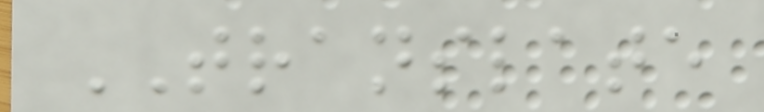TRANSLATE
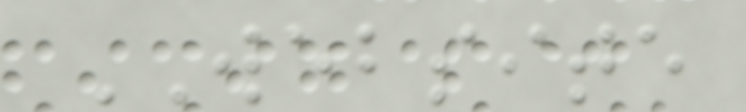WEBSITE
